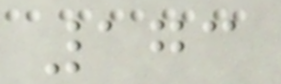173
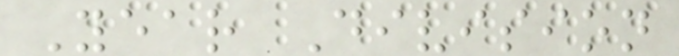Year Division
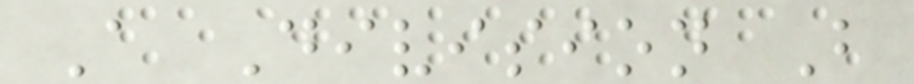A Division B
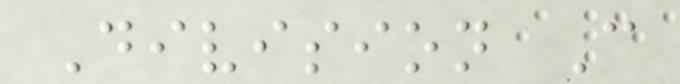Division C
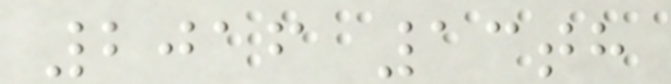2016 13th
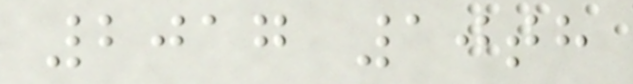2017 10th
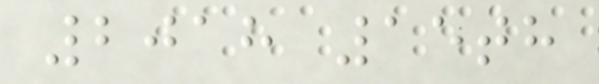2018 15th
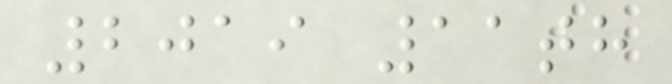2019 11th
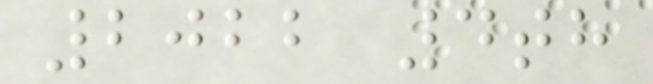2022 4th
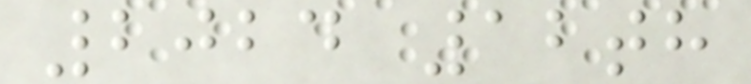2024 12th
